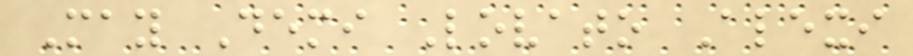May Demi Lovato Alexi
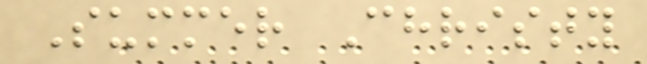Summer Christy
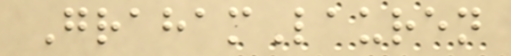GrahamLauren
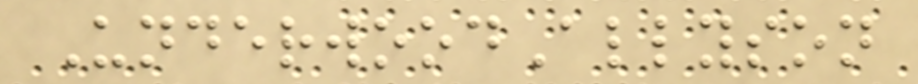UnderwoodAllyson
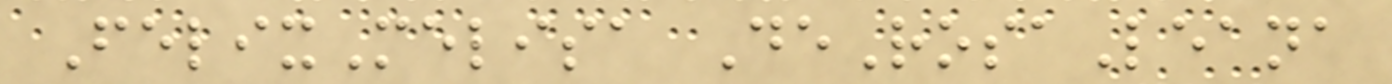FelixMelisa DeRosaLeana
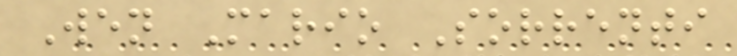Wen Mario Sorrenti
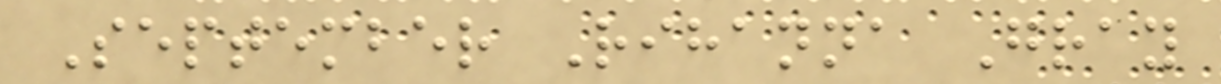September Rihanna Gray
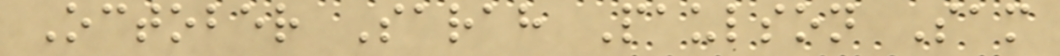October Sarah Paulson Sam
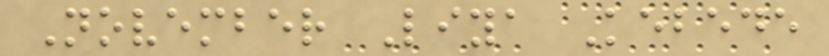November Liya Kebede
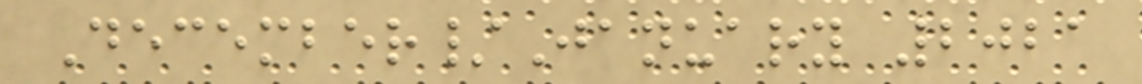December/January 2021
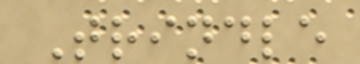Trindle
